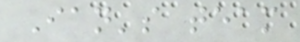Ian's team
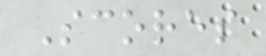Scores
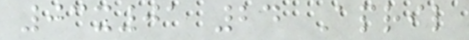03x01 24 April
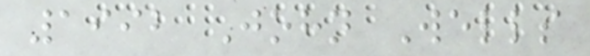1992 John Wells
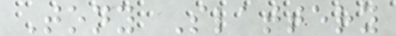Tony Slattery
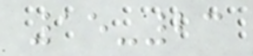15-23
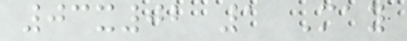03x02 1 May
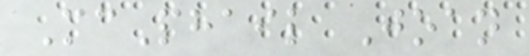McPhail Joan
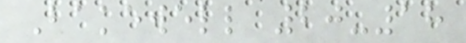Bakewell 20-18
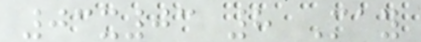03x03 8 May
